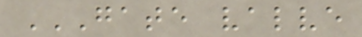GATE VALVE
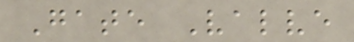Gate Valve
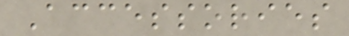Accessories
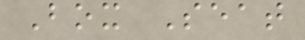Box Seat
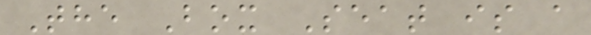The Box Seat is a
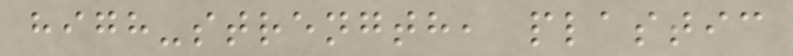high-strength, plastic
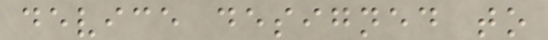device designed to
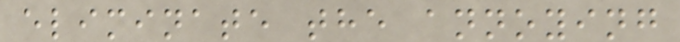eliminate the annoying
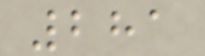281
